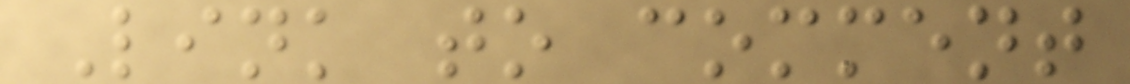Link to comment
